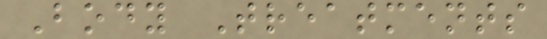Body Treatments
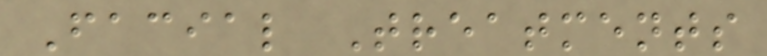Facial Treatments
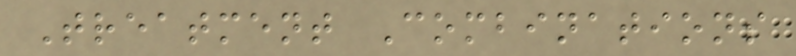Treatment Combinations
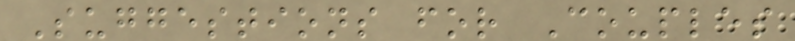Suggestions for Couples
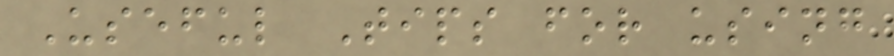Useful Tips for using
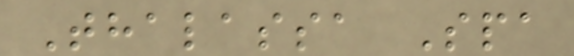Thalassa Spa
